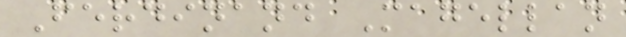Ferdinand Magellan
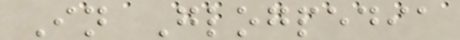In Glogpedia
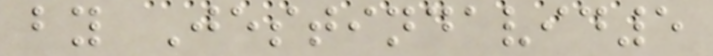by Jestindavid5
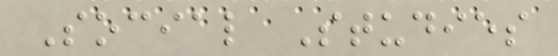Social Studies
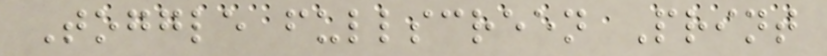Toggle fullscreen Print
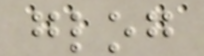glog
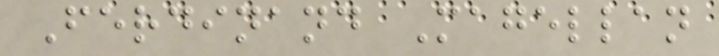Ferdinand Magellan
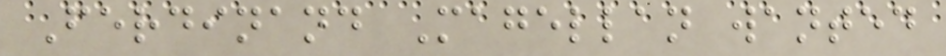Ferdinand Magellan wanted
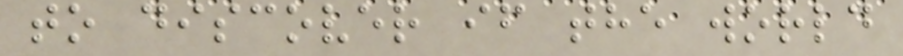to discover if the world
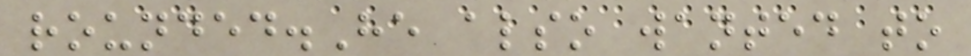rounded.He also wanted to
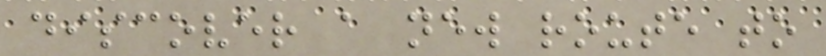discover a new route to
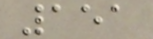151
